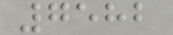7582
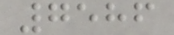7586
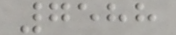7588
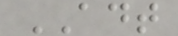ADT
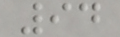94
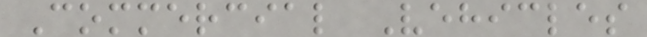Commercial Vehicles
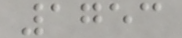1753
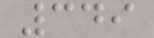349
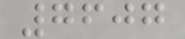7607
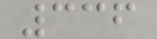336
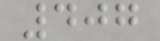407
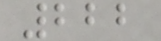222
